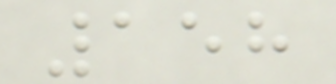158
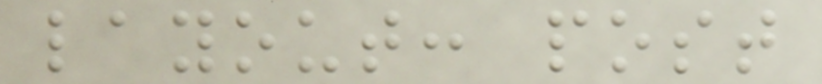layout: post
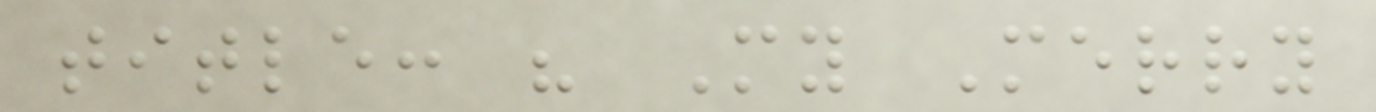title: " My Merry
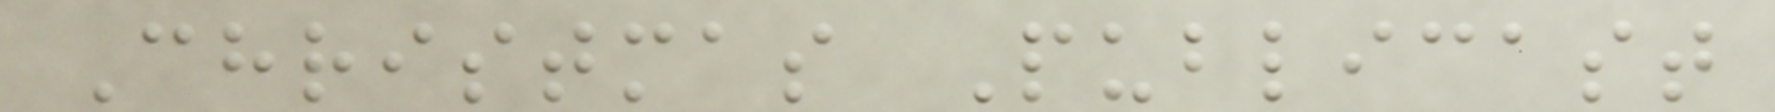Christmas Publicast
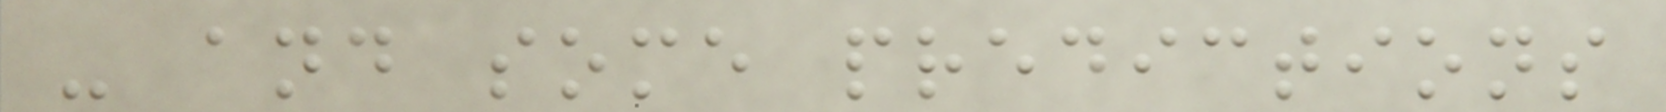- and some predictions
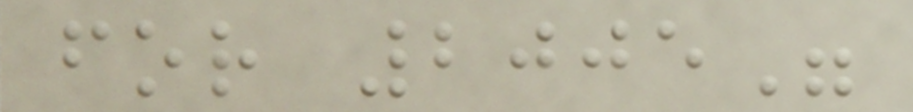for 2005"
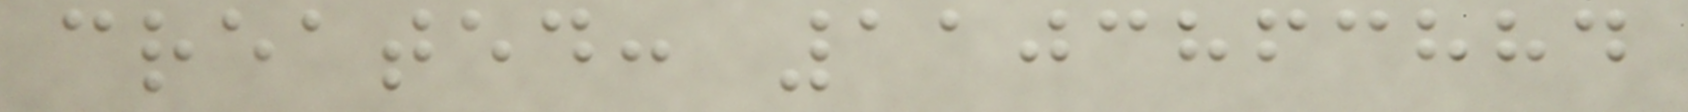created: 1103863884
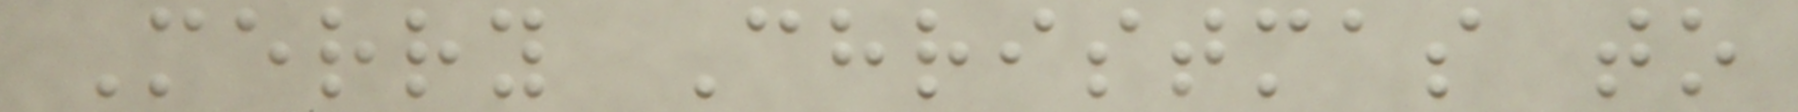Merry Christmas to
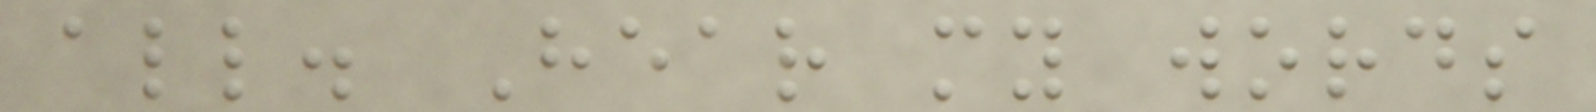all. Hear my words
